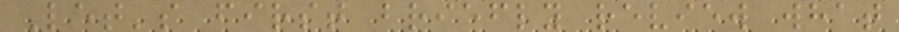Let's first briefly review what
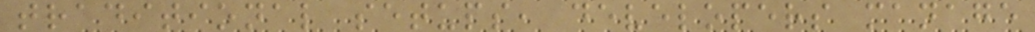traditional setups, developers manage
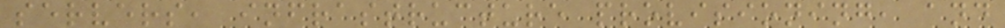servers, infrastructure provisioning, and
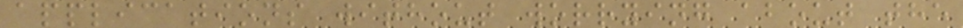applications without worrying about the
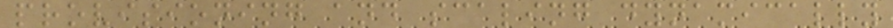provisioning and scaling dynamically
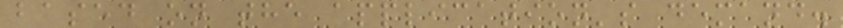based on the application's demand.
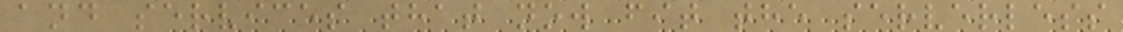and services that now fit the serverless
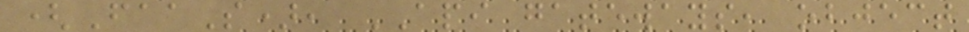(FaaS), API gateways, object
